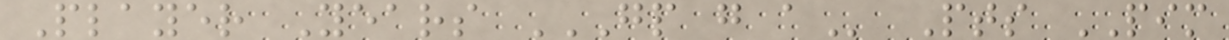Player Years GP G A Pts PIM
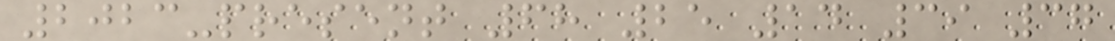2023-present 68 25 14 39 37
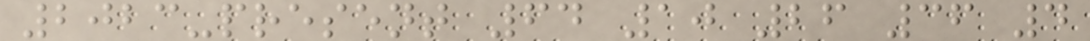2023-present 64 10 26 36 4
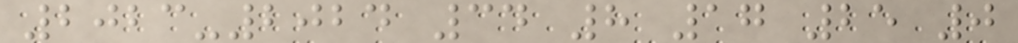2023-2024 34 8 17 25 0
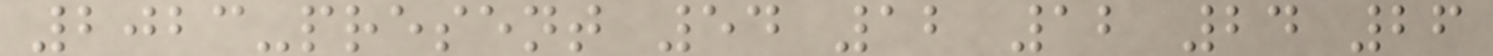2023-present 54 12 12 24 26
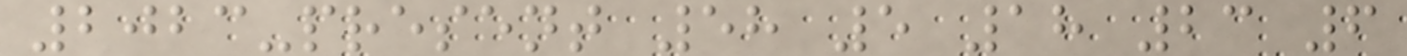2023-present 58 5 18 23 6
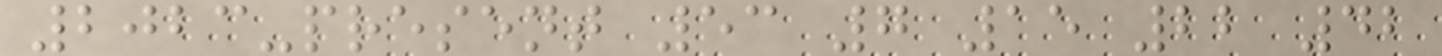2023-present 53 7 15 22 42
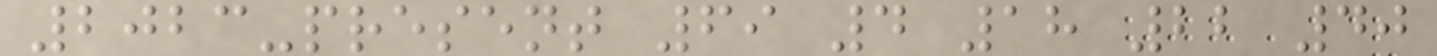2023-present 69 4 18 22 40
